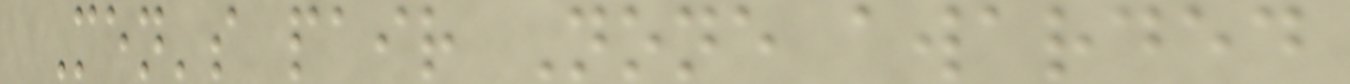Men's pair None awarded
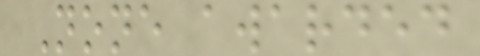None awarded
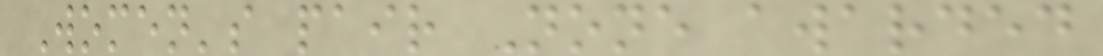Women's pair None awarded
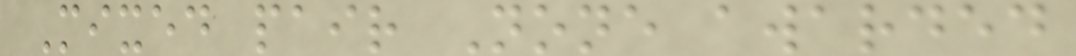Mixed pair None awarded
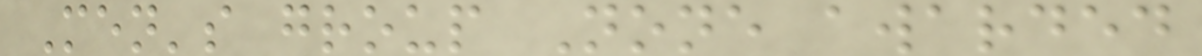Men's group None awarded
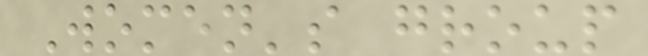Women's group
